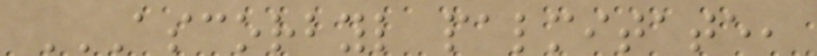ASCORBYL PALMITATE,
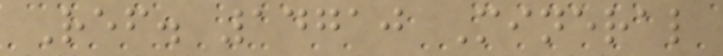Ref. 14710 Mineral
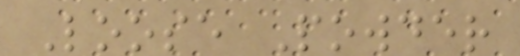Loose Powder
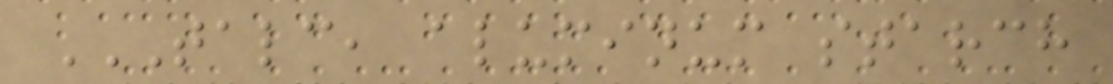TALC, ALUMINUM STARCH
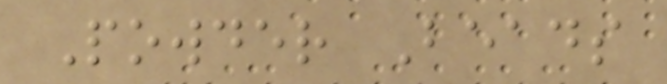Powder Beads
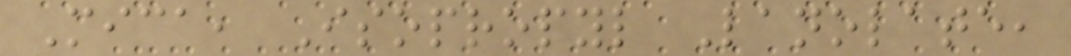Mica, Isopropyl Lanolate,
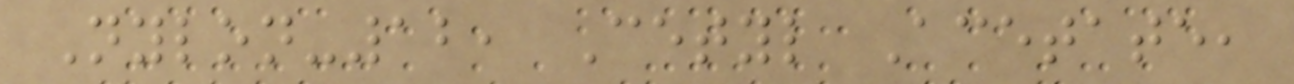Nylon-12, Cetyl Acetate,
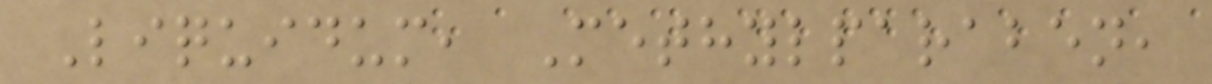Liquidum, Methylparaben,
